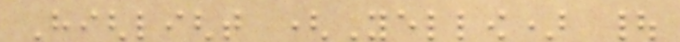Highlight (Yellow) |
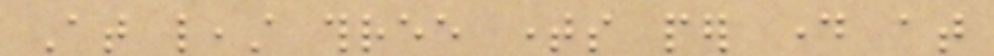At least three times per day at
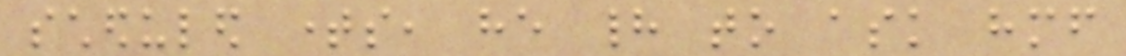scheduled times, he had to ask himself
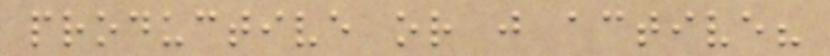productive or just active?
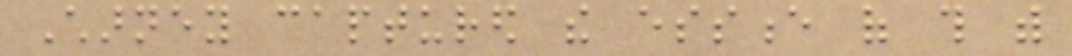Charney captured the essence of this with
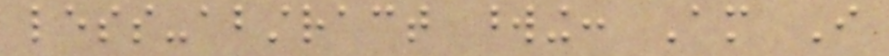less-abstract wording: Am I
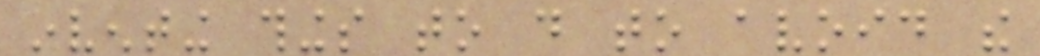inventing things to do to avoid the
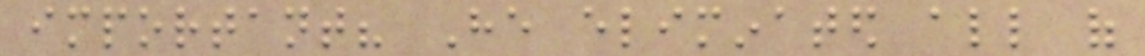important? He eliminated all of
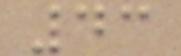43
